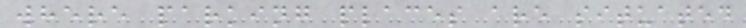where parking places are situated
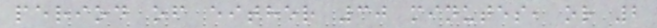period of either 30 minutes, or 2
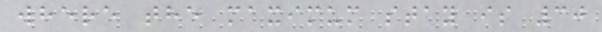where the maximum stay is 30
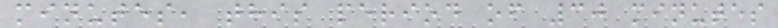minutes, this period of 30 minutes
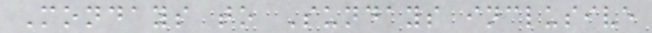Mondays to Sundays inclusive
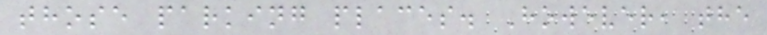those parking places. However, the
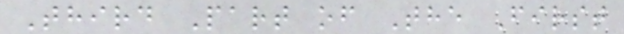Third Part of The First
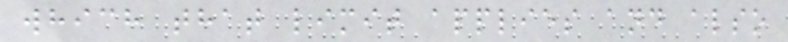which that limit applies and also
